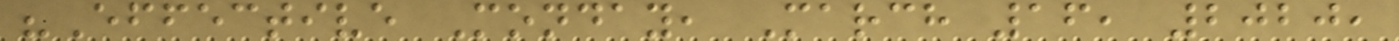"Effective Monday, March 16, 2020,
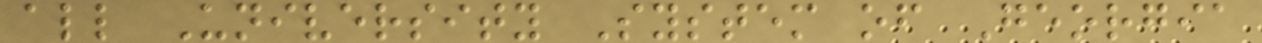all University System of Georgia
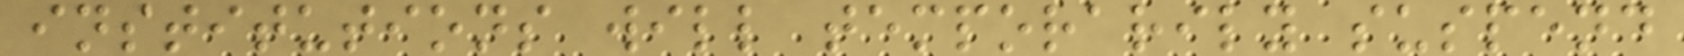institutions will temporarily suspend
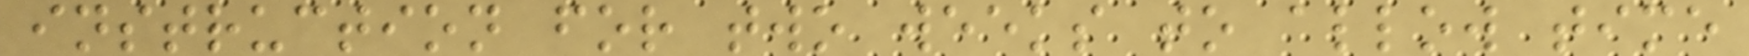instruction for two weeks to allow time
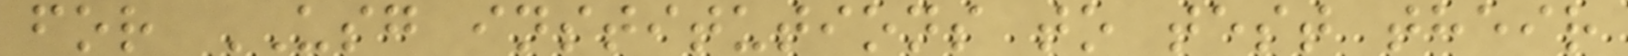for USG institutions to test their
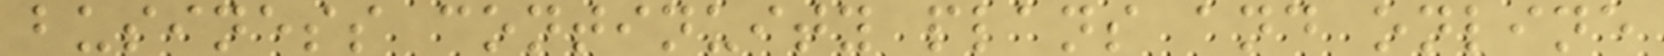business continuity plans and online
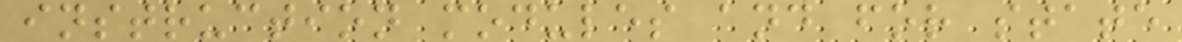instruction modules and for state
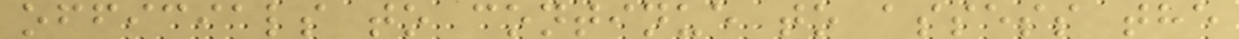officials to continue to assess the
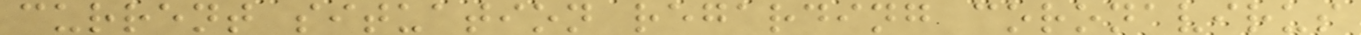current situation regarding coronavirus
